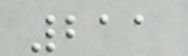211
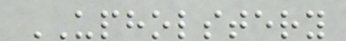UPHOLSTERY
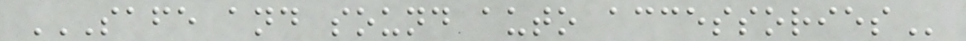SAFE AND SOUND AUTO ACCESSORIES
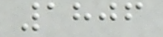1806
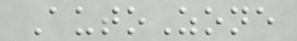AutoZone
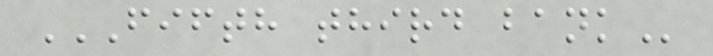FIFTH THIRD BANK
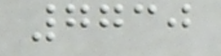7730
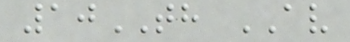10TH AV
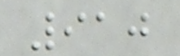910
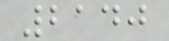2140
